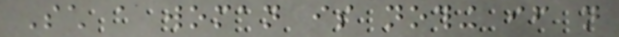Such a woman is nothing if not
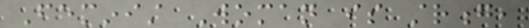Feminist Woman is strong,
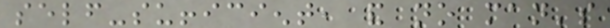self-sufficient, and no man's
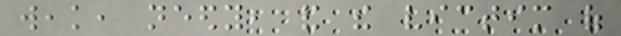weak, needy, and the victim of
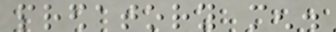predatory men.
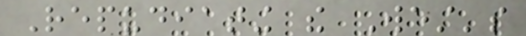Repudiating the West's
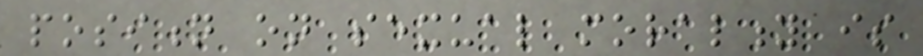position on sexual morality is
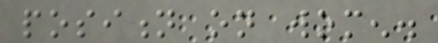position on women.
